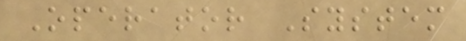Operator System
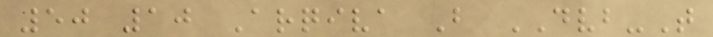50 10 Arqiva B DVB-T
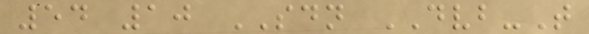54 10 SDN DVB-T
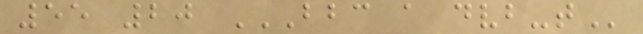55 20 BBC A DVB-T
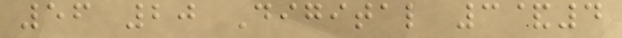56 20 Digital 3&4
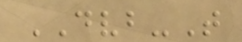DVB-T
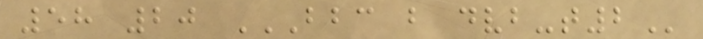58 20 BBC B DVB-T2
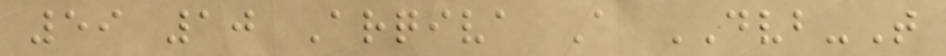59 10 Arqiva A DVB-T
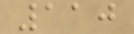110
